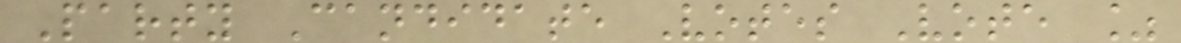Party Candidate Votes Vote %
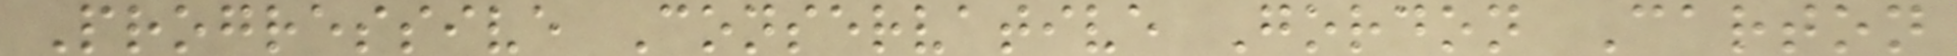Progressive Conservative Gordon Carton
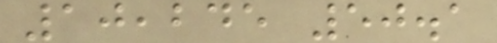10,245 50.1
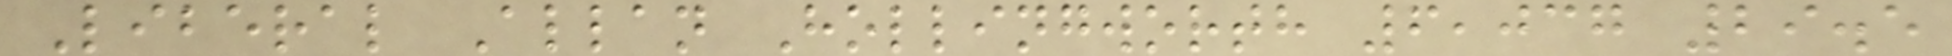Liberal Allan Hollingworth 6,037 29.5
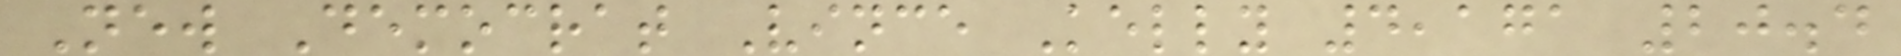New Democrat Vince Kelly 4,171 20.4
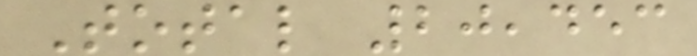Total 20,453
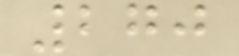270
